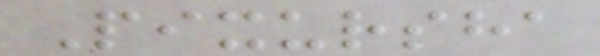Pixursha
